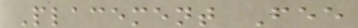Placement Fee
